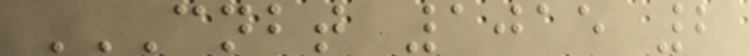CNBT 1015 2
